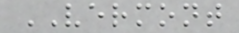VERMONT
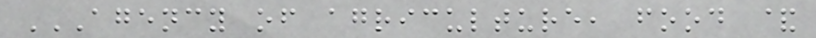AGENCY OF AGRICULTURE, FOOD &
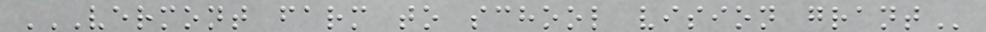VERMONT FARM TO SCHOOL VISION GRANT
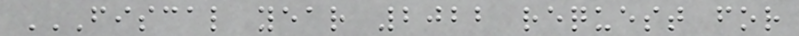FISCAL YEAR 2022 REQUEST FOR
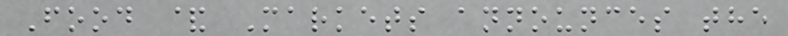Food & Markets announces the
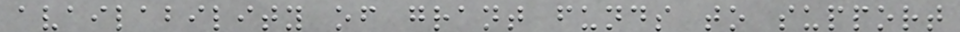availability of grant funds to support
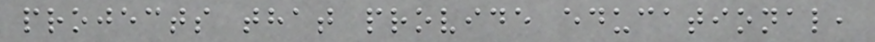projects that provide educational,
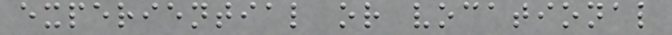experiential or vocational
